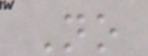No
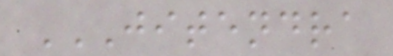JITENDRA
